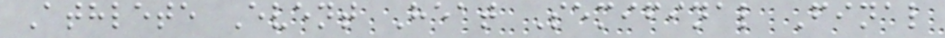Athlete Event Heat Semifinal Final
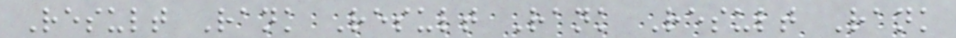Result Rank Result Rank Result Rank
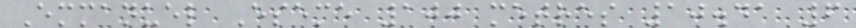Emmanuel Eseme 100 metres 10.41 6
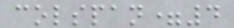colspan=4
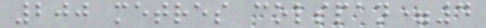200 metres colspan=4
